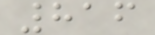816
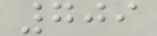709
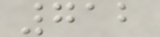712
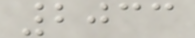2033
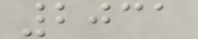2031
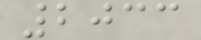2033
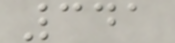341
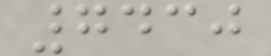7430
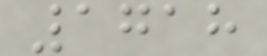1718
